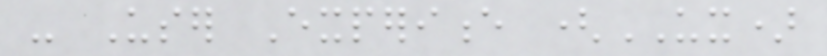- User Experience (UX)
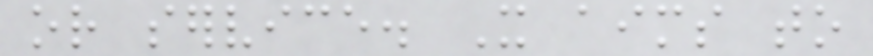or service. It aims to
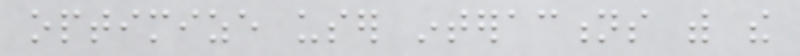optimize user interactions with the
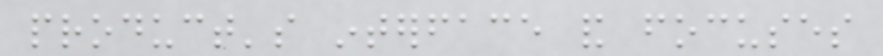product's interface and focuses
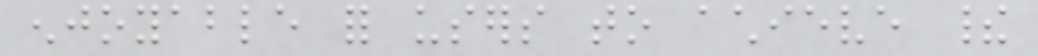enjoyable for users to achieve their
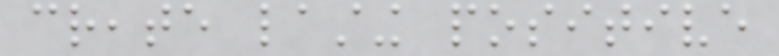create lasting positive
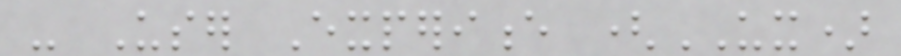- User Experience (UX)
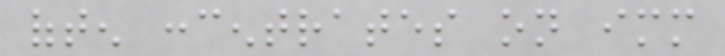often concentrates on immediate
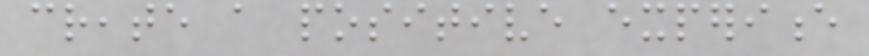create a positive experience
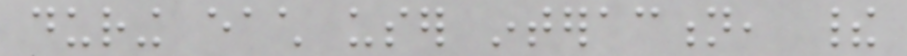during each user interaction, their
